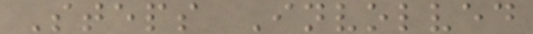Steps Involved
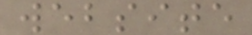website
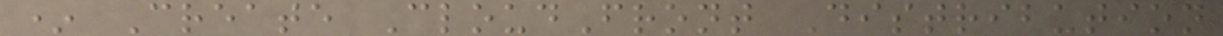* Create CloudFront Distribution
